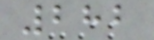282
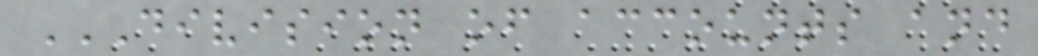DIVISION OF ACCOUNTS AND
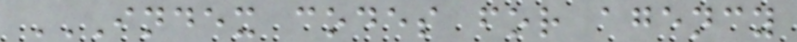INDEX CODES FOR AGENCY
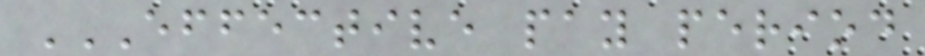EFFECTIVE PAY PERIOD
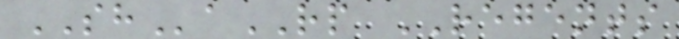SHaRP REGENTS
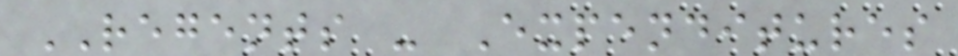REGENTS - Expenditures
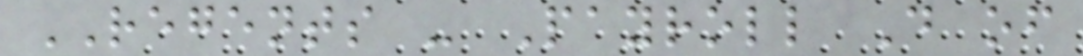REGENTS - Payroll D of
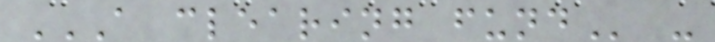A CLEARING FUND -
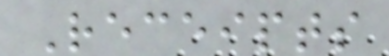Receipts
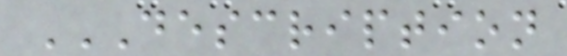DESCRIPTION
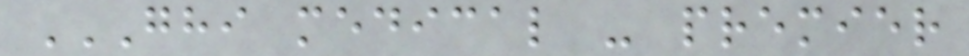GHI MEDICAL - PREMIER
